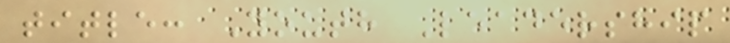title: Youth Leadership
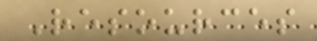Resources
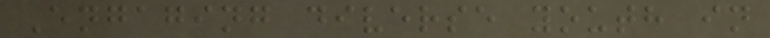Engaging diverse youth in
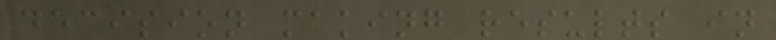decision making results in
